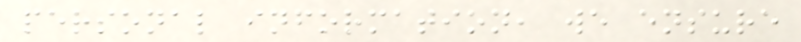personal information, we ensure
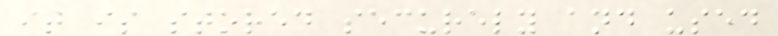it is stored securely and used
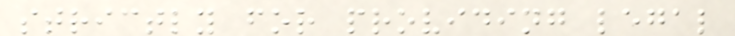strictly for providing legal
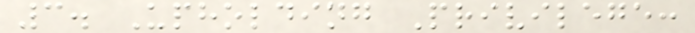3. Upholding Privilege:
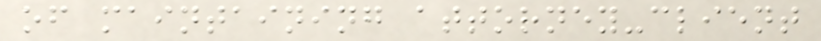of maintaining attorney-client
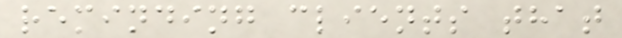reminding clients that
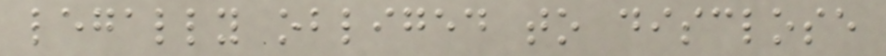legally obliged to disclose
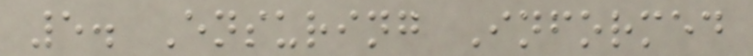5. Ensuring Informed
